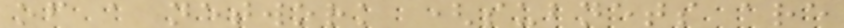of a network (subnets are
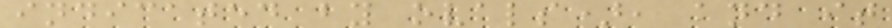indicated by ovals), and it
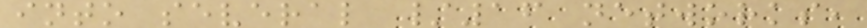into several /16 networks,
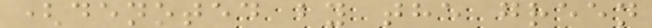(denoted by the green
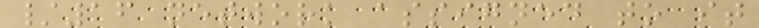/16 network assigned to it
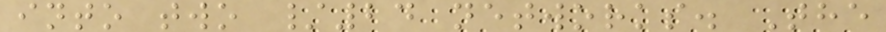into two /24 networks. The
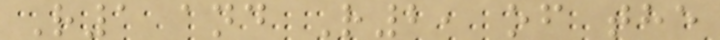R1 and R2, of the
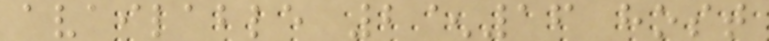available 2^16 host
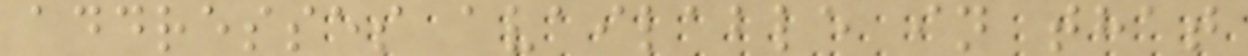addresses available in that
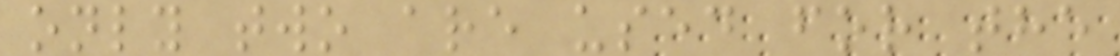only two are used for the
